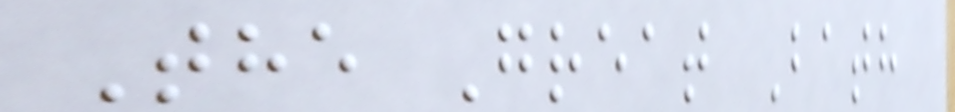The Great Bath
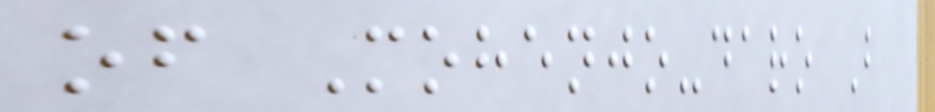of Mohenjo-daro B
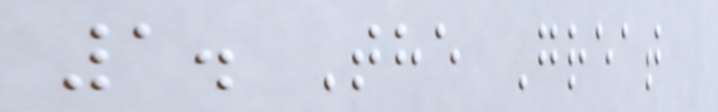1. The Great
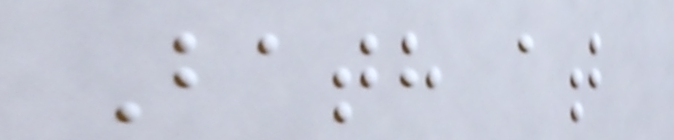Bath at
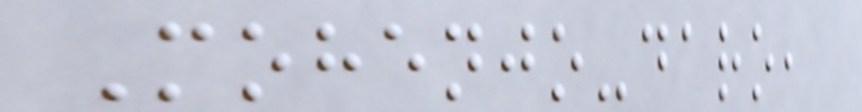Mohenjo-daro,
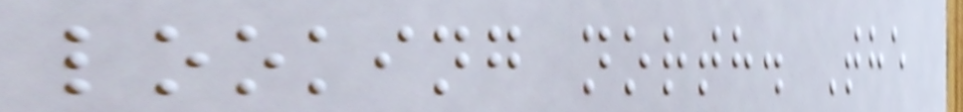looking north. The
